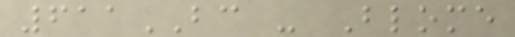611BC - Blome
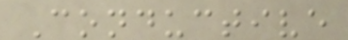Conductive
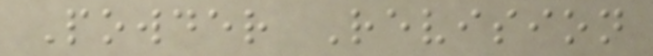Powder Revision
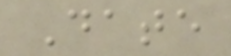Date
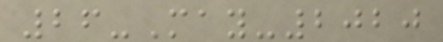26-May-2020
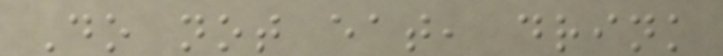Do not eat, drink
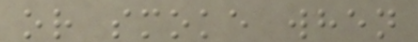or smoke when
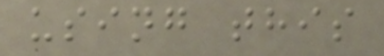using this
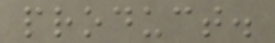product.
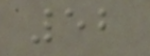52
